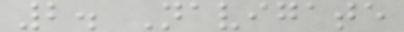2. Navigate
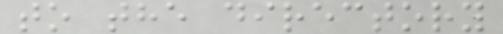to the directory
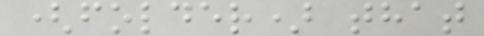(folder) that
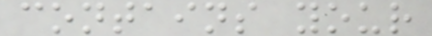contains your
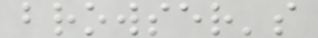browser's
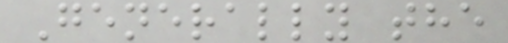Generally the
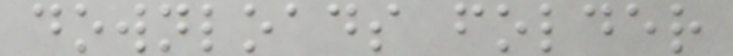downloads folder
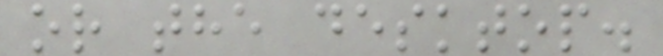or the desktop.
